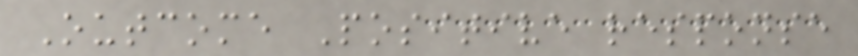Outcome Positive response
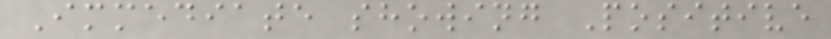Immediate showing Positive
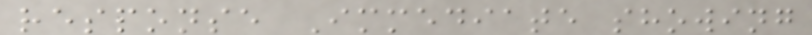response Immediate showing
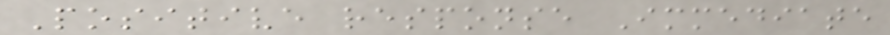Positive response Immediate
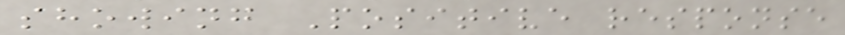showing Positive response
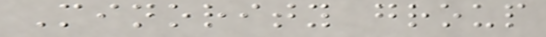Minority group
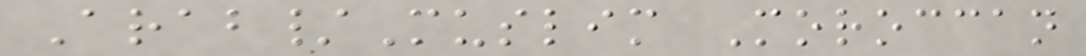Arab/Muslim Moroccan
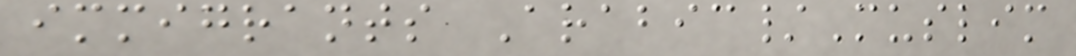immigrants Arabic/Muslim
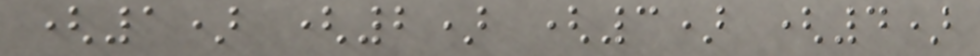(1) (2) (3) (4)
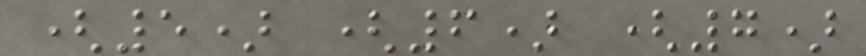(5) (6) (7)
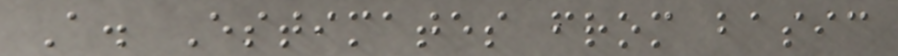A. Estimates from basic
